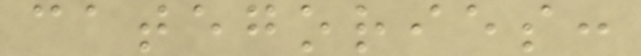categories:
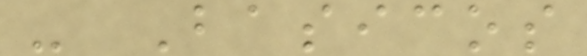- Basicos
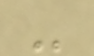-
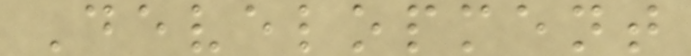Development
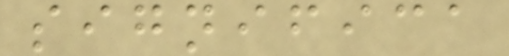significa
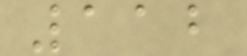112
